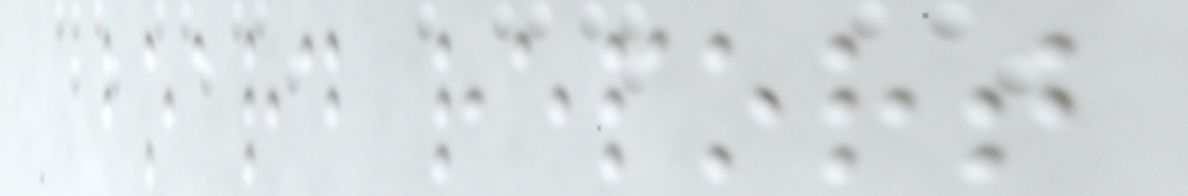board report
